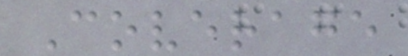Coverage
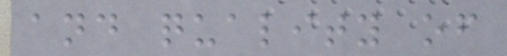and quality of
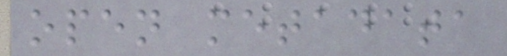open metadata
